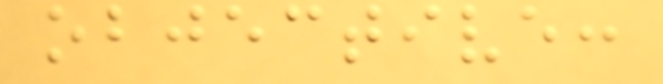objective:
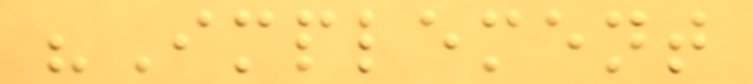"Implement
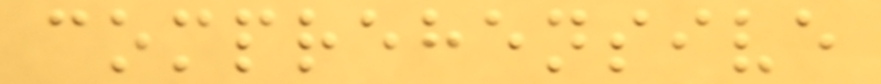comprehensive
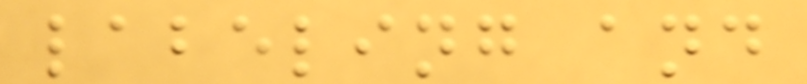labeling and
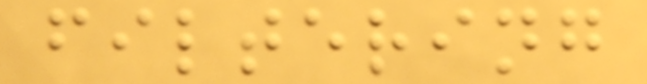filtering
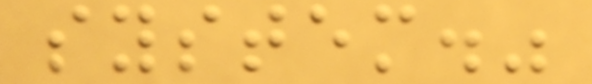system."
